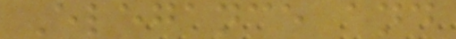Elegance and
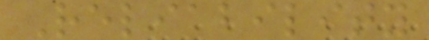Reliability
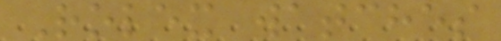Rolex watches
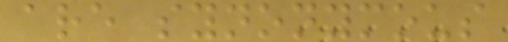are synonymous
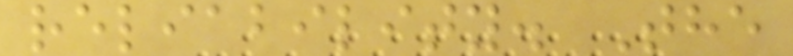reliability. The
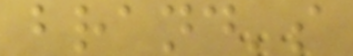brand's
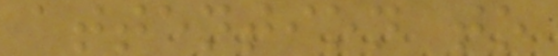attention to
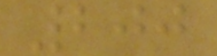200
